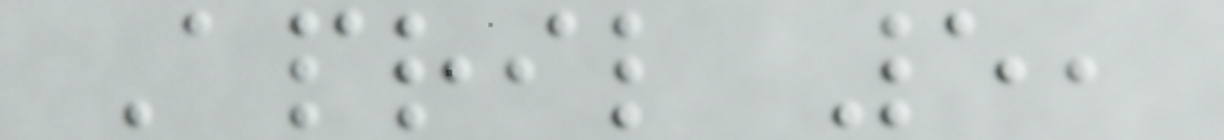April 5,
